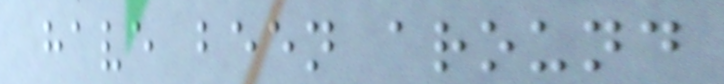have been around
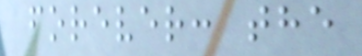forever: the
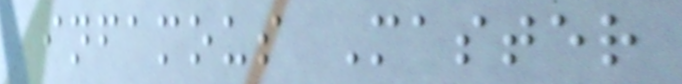infamous Master
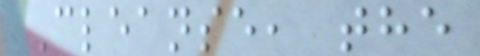Cleanse, the
